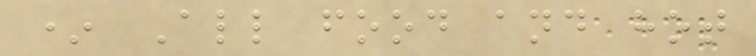* All food and hot
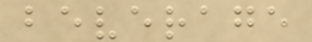beverage
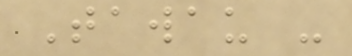Tawau -
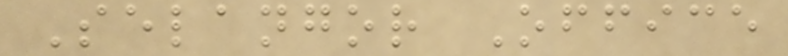Selangor Office
